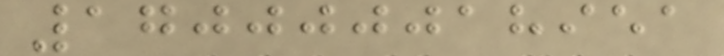170000018951
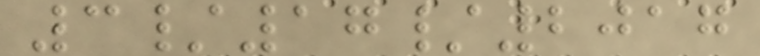3/17/2017
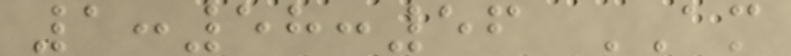1:58:56 AM
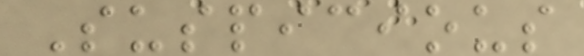Suspicious
